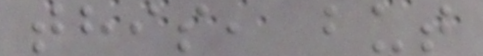this, but
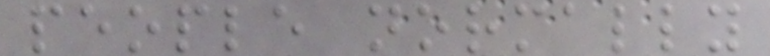people normally
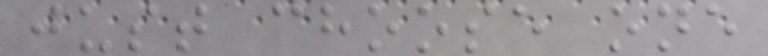just choose one
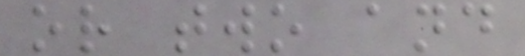or two and
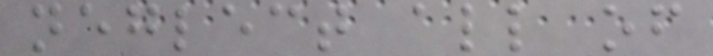neglect all of
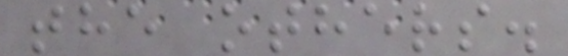the others.
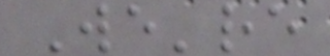We're
